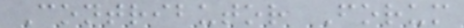Contributor Forum
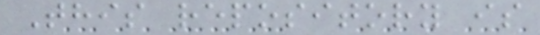This repository is
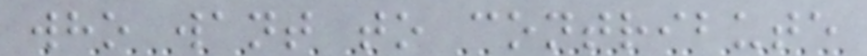who want to contribute
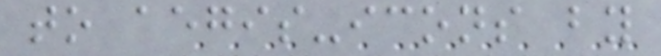to aegis-icons by
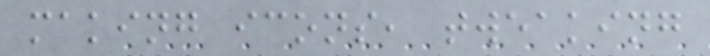making icons, tweaking
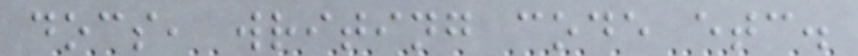docs, writing code etc.
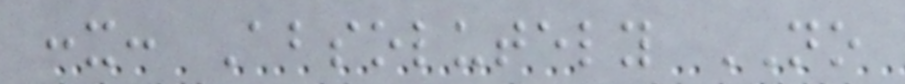:x: Absolutely NO
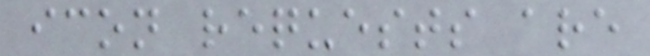icon requests are
